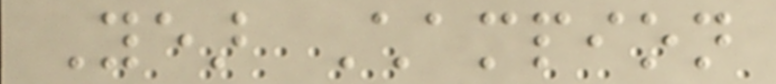Year Champion
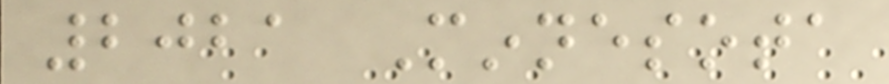2021 Minnesota
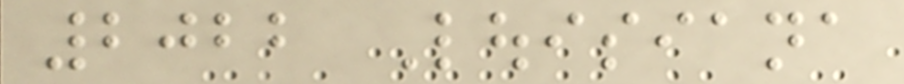2022 Louisiana
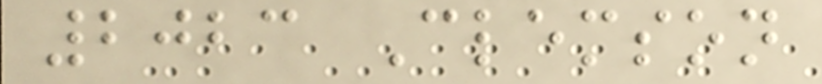2023 Clemson
